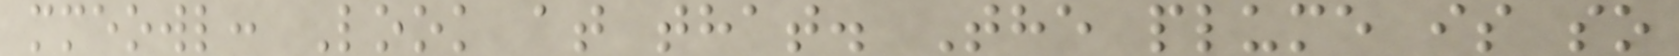mmeowl: Look at that. The plume is so
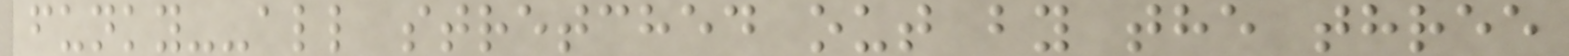funky--all stretched out by the three
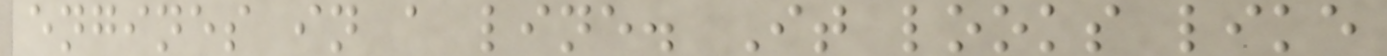engines in a line. It looks like
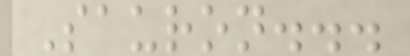Sauron...
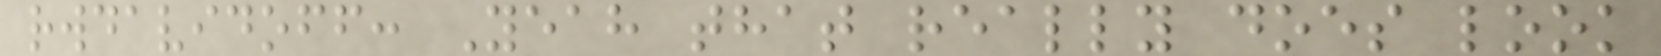rwdavidoff: Yeah that really does look
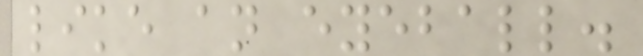like an eyeball.
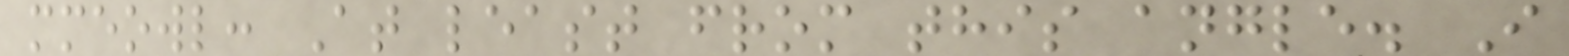mmeowl: At least from this angle. I
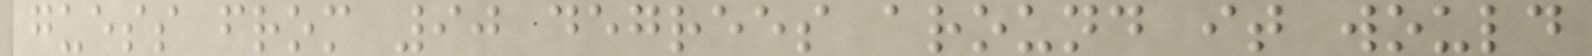guess from 90 degrees around it would
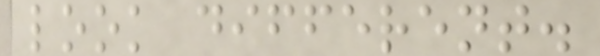look different.
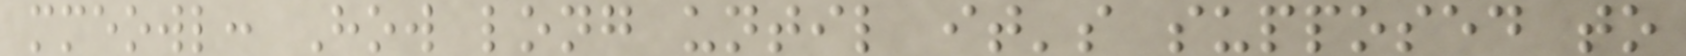mmeowl: How long until it's supposed to
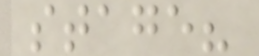stage?
